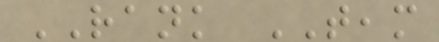RANK TEAM
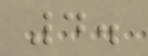4.
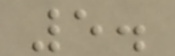5.
